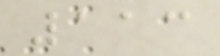113
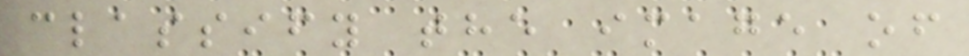classify the image of
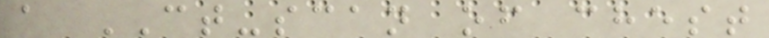a CT-scan of chest
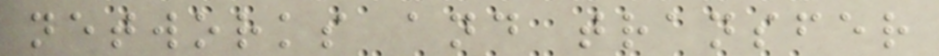networks and transfer
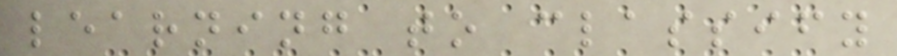learning to classify
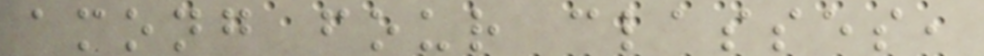among four classes,
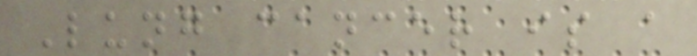Lung cancer is a
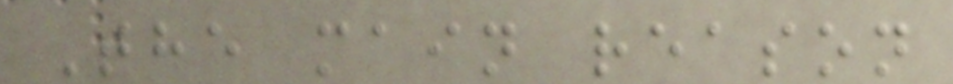The main reason
